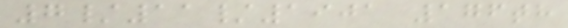7/11/1901 176th
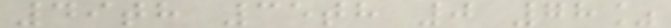49th 35th 0 78%
